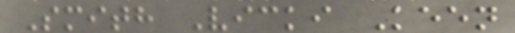Smith Vicki Keen
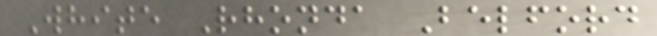White Rhonda Belford
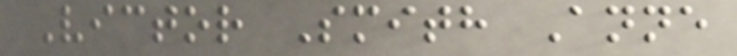Victor Smith Anne
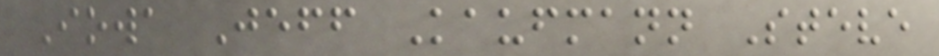Iowa Jeff Kaufmann Steve
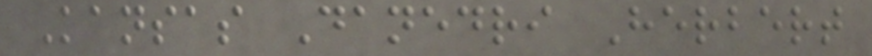Kansas Danedri Herbert
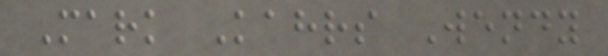Mark Kahrs Wendy
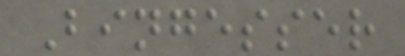Bingesser
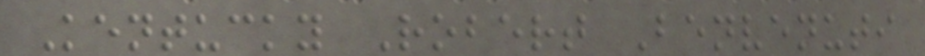Kentucky Robert Benvenuti
